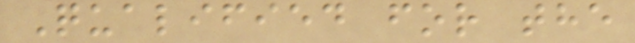Qualified for the
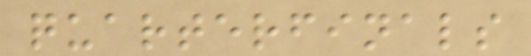quarterfinals
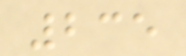235
